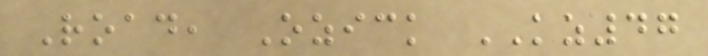Road, Ozick KZ47
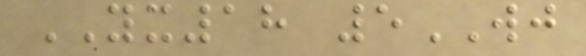YX18 5WJ
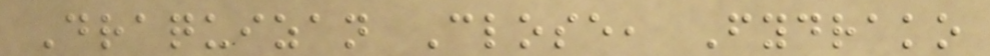Draquizan Close, Fydrako
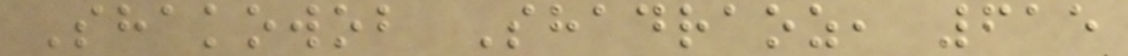Shakowob Shadraoz, 615
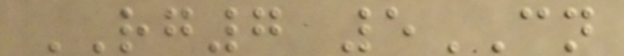RG7 5CN
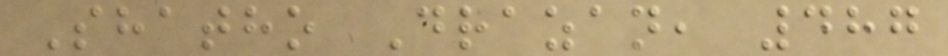Shatho Drazan, 487
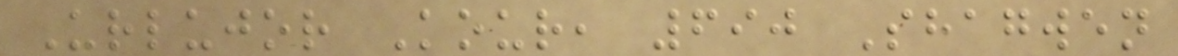Urlujor Kour, 690 Shagwen
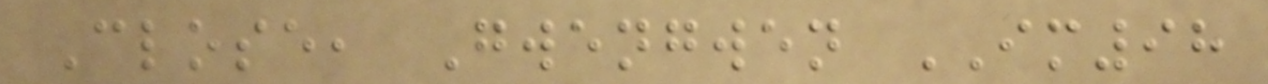Close, Gwengwen IM98
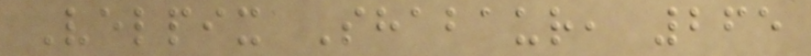Velpix Shabaur, 265
